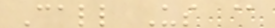Call Us @
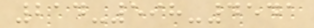214-598-4541
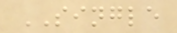SINGLE
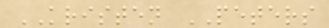KRISTEN PETERS
